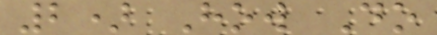2) How Do
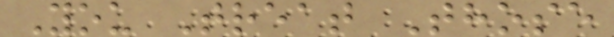You Treat Those
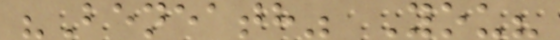"Beneath" You?
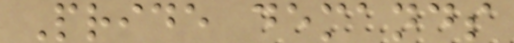Pride demands
